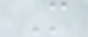M
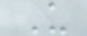U
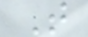T
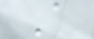A
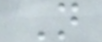N
